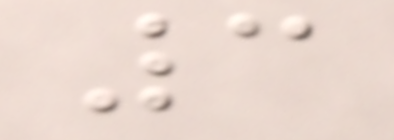3
